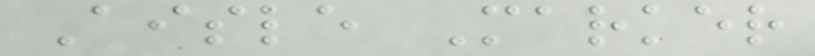Aisle Marker
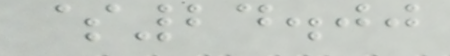$24.00
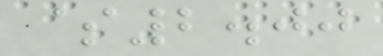$2.00
